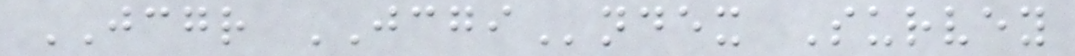JCGR JCGIndex Survey
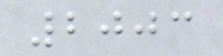2003
